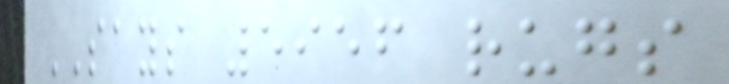SAYS 5956 rugs
